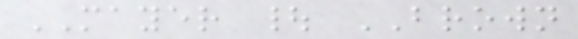MAYER | BROWN
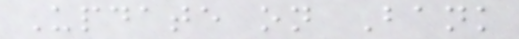Update on Bank
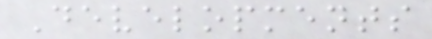Developments
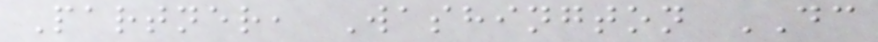Partner, Washington DC
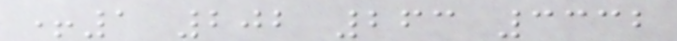+1 202 263 3332
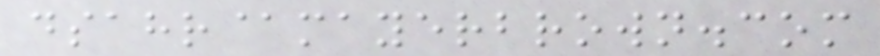dsahr@mayerbrown.com
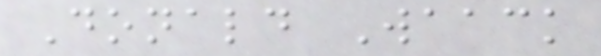Donald Waack
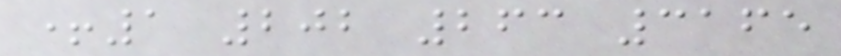+1 202 263 3165
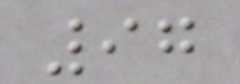97
